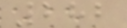282
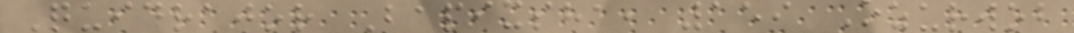Quidrajor Bapixsha, 159 Ozurwob
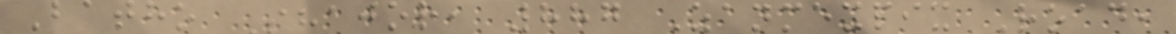Batho Shajor, 887 Zanmexpix Road,
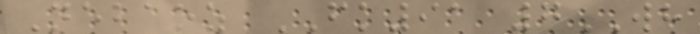Nebaoz FK91 7WH
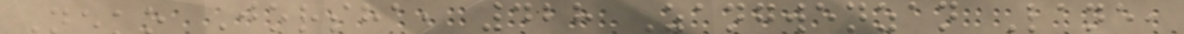Neko Jorsha, 428 Zangwenzan Lane,
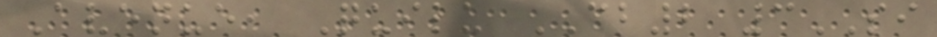Avenue, Quilu CB2 3SI
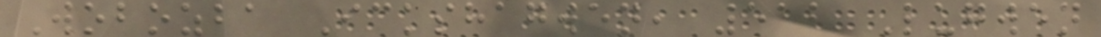Wobozba Ickshagwen, 512 Lugwen
